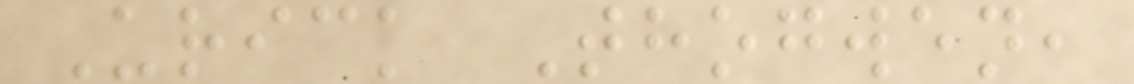Urick Thogwen,
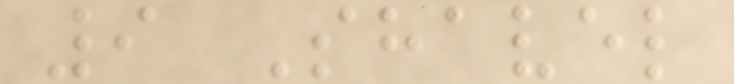9 Shavel
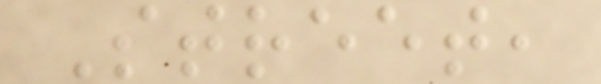Street,
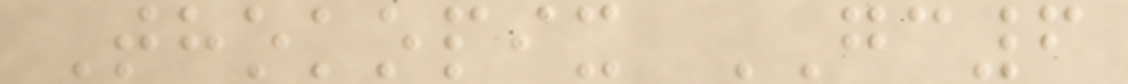Thokopix GC6
